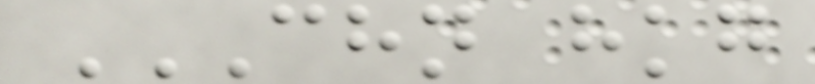CHN HKG
